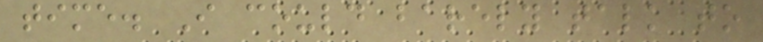time. I could barely talk to
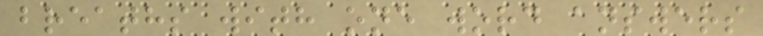breaths with one word answers
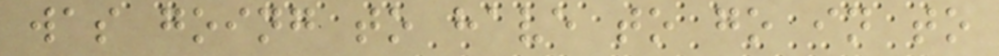was going to have to go in to
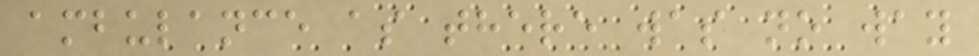ambulance as there was no way
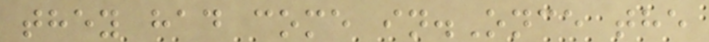they had come in.Once the
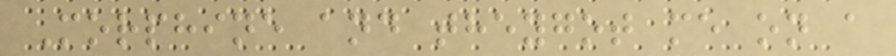Morphine and theygot me on a
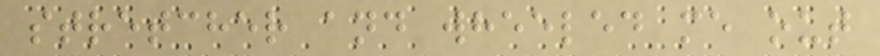stretcher and wheeled me out
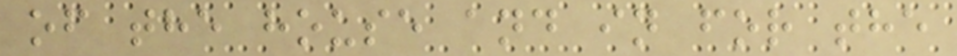of the house and in for the
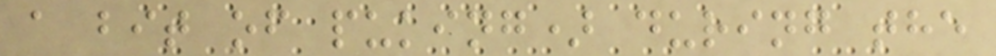a bit of puking) during the
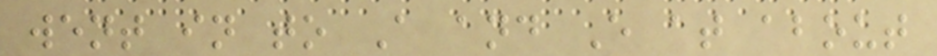went in to A and E at about
